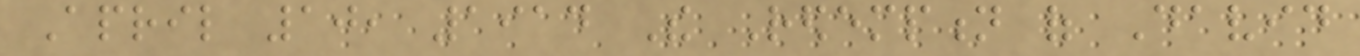April 10, 1914 The Redemption of David
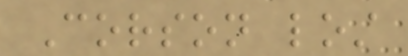Corson lost
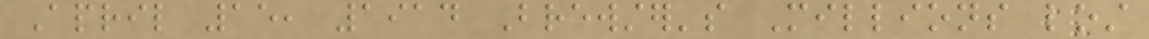April 15, 1914 Brewster's Millions lost
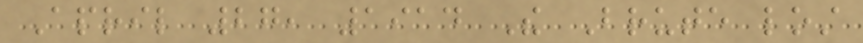April 27, 1914 The Brute lost
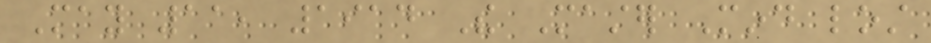May 11, 1914 The Master Mind lost
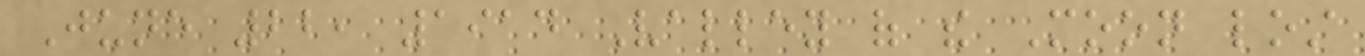June 22, 1914 Valley of the Moon lost
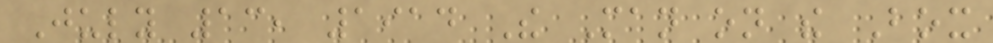July 13, 1914 The Man on the Box
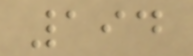194
